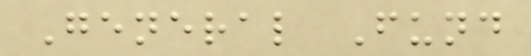General Fund
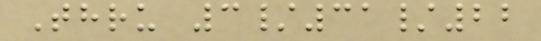Thru 3/31/22
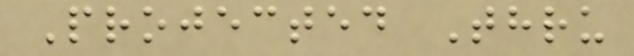Projected Thru
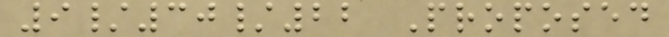9/30/22 Proposed
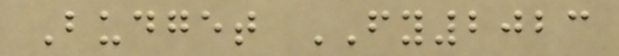Budget FY2023
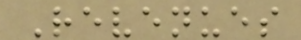Revenues
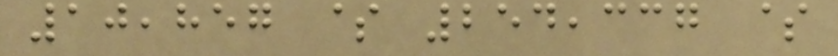10,857 $ 254,337 $
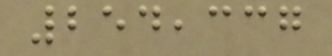254,337
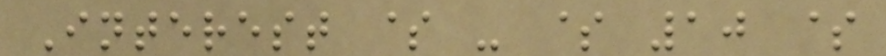Interest $ - $ 10 $
